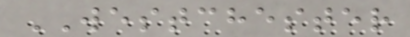WESTCHESTER
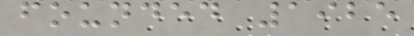founded 1925
